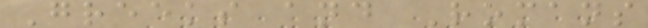Greeks and Romans
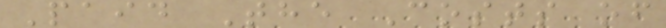Paid The Costs of
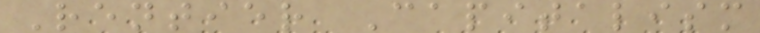Rentier Capitalism
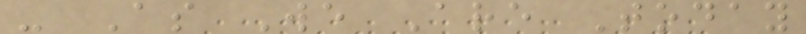- As We Are Today
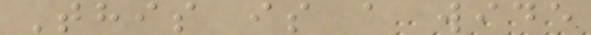This is a wide
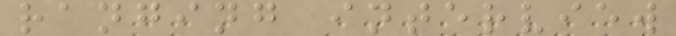ranging interview
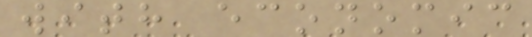with economic
